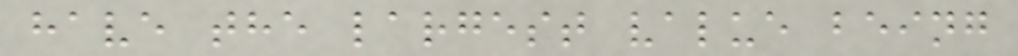have the largest value being
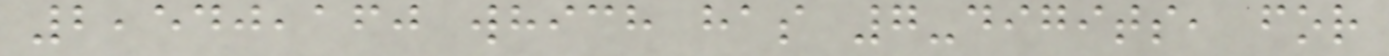2,540,160 which has 7-digits, for
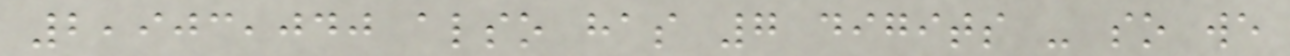2,903,040 also has 7 digits - so we
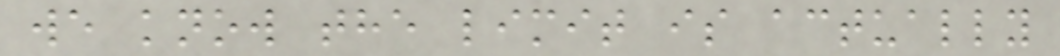we know the limit is actually
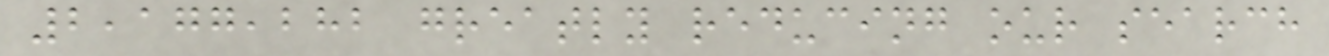2,177,282 greatly reducing our search
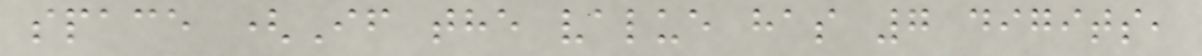space (If the value has 7 digits,
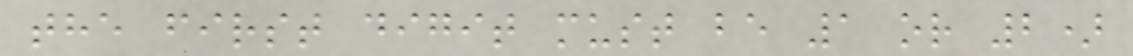the first digit must be 1 or 2)
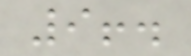9!.
